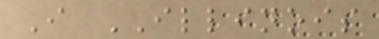I ILLINOIS
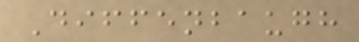Diffenbaugh
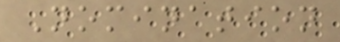Nomination
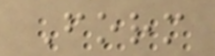Form
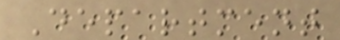Department
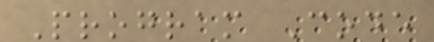Program Code
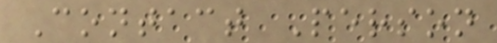Contact Person
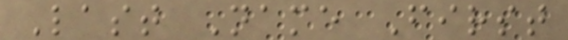Last Name First
